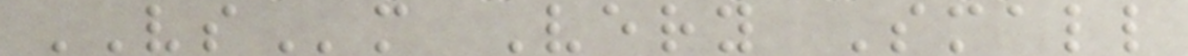VSm Very Small
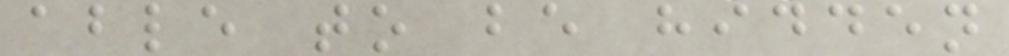able to be hidden
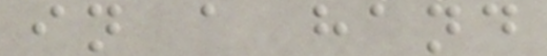in a hand
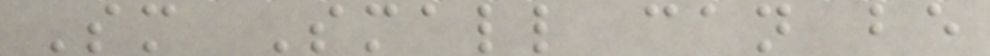Sm Small can be
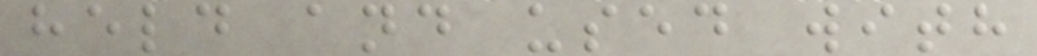held and used with
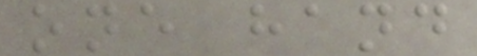one hand
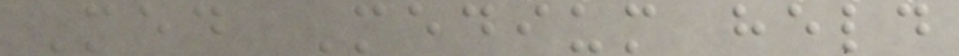Med Medium held
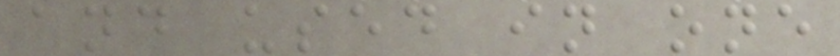and used in one
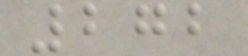272
